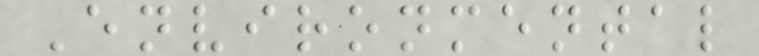Environmental
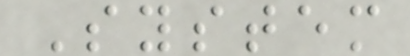System
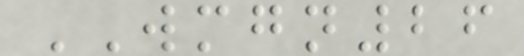WMGN26
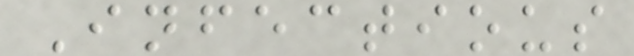Infectious
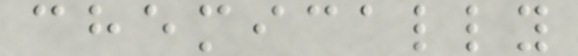chemically
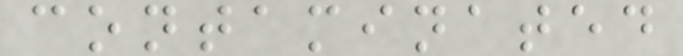contaminated
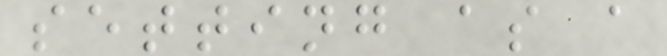setting as a
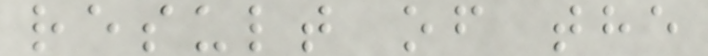result of the
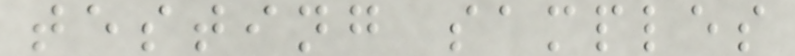testing samples
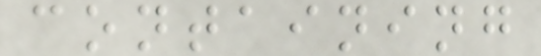containing
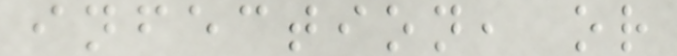infection, or
